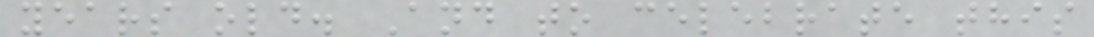years old. And to celebrate this
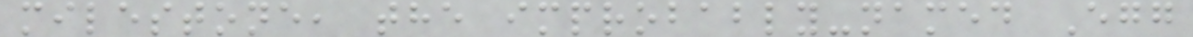milestone, the improbably-named Egg
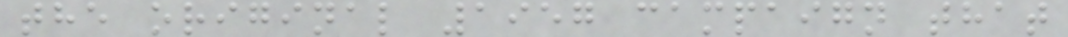the original 1957 campaign that
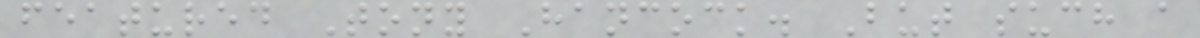featured Tony Hancock. But such a
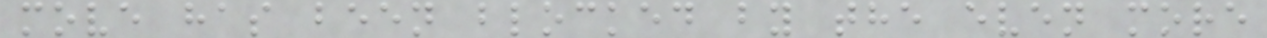move has been blocked by the even more
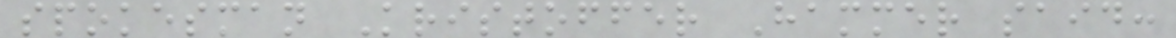spokesman Kristoffer Hammer said:
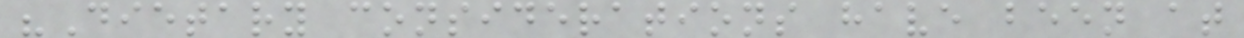"Dietary considerations have been at
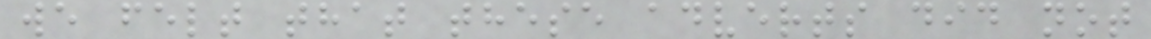we felt that these adverts did not
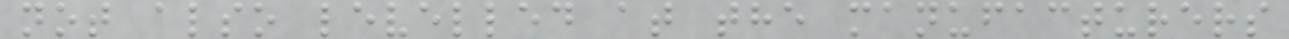not also levelled at the manufacturers
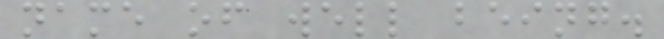name of well being.
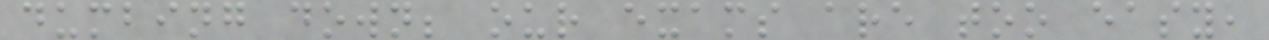dumbing down; our exams are too easy,
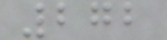272
